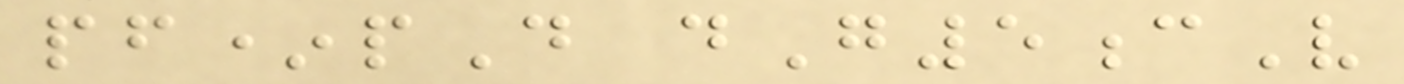pf*pD dG5cV
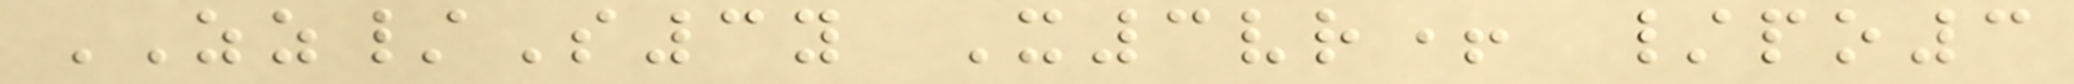ZZ/S3y X3vr+ /po3
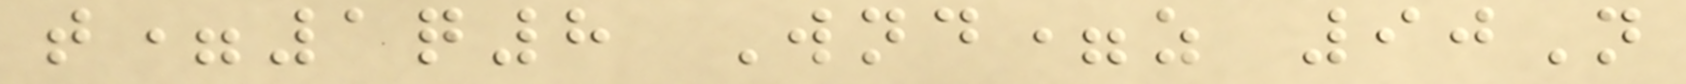t=1q8 Wnd=z 90N
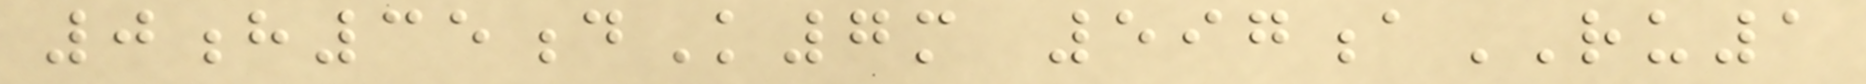0h35dK7m 597aRU1
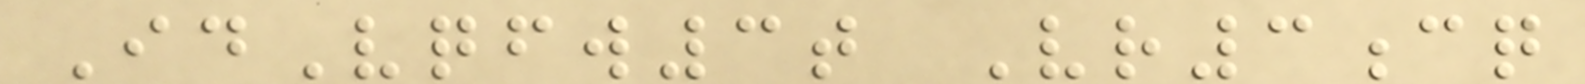IdVqfw3t Vr3cq
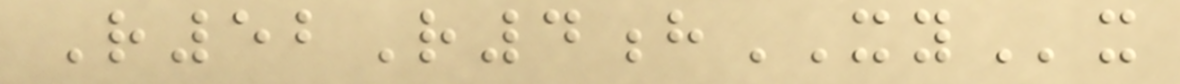R52R4hXYx
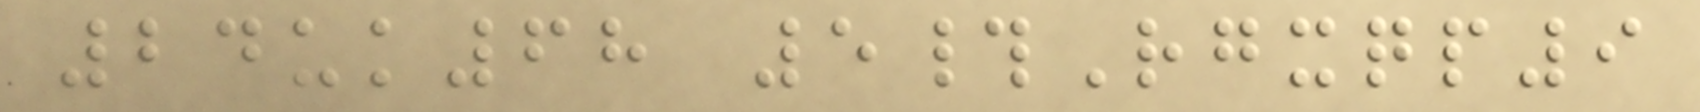24uk68 5#Rgxqp9
